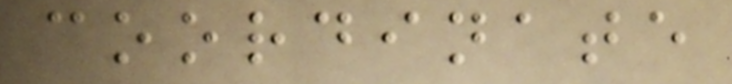coordinate
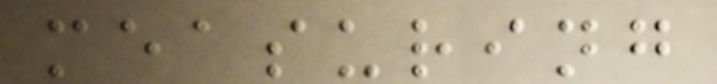measuring
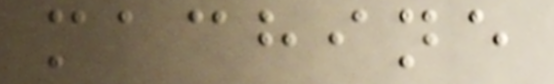machine
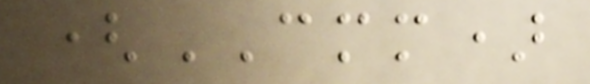(CMM)
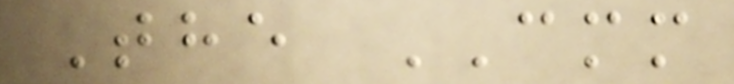The CMM
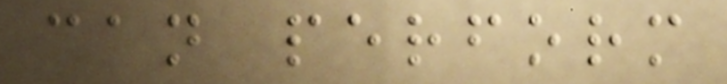can perform
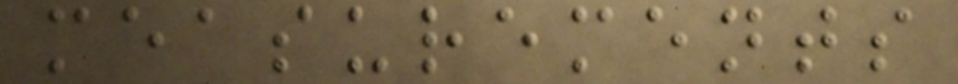measurements
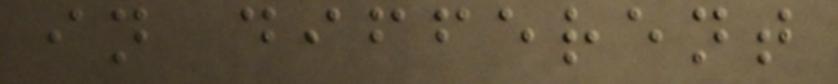in different
